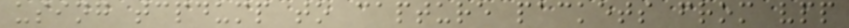using tcpdump to capture packets from vpp
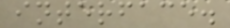interface.
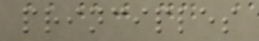principles
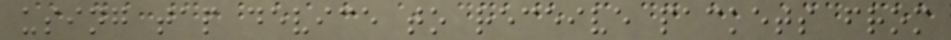using tap device to receive packets from
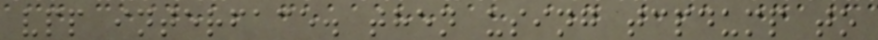vpp interface. then using tcpdump to
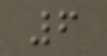6
